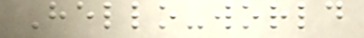Hello-world
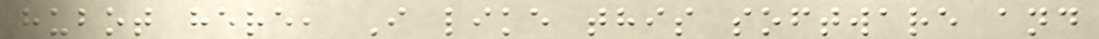hubot here, I like this software and
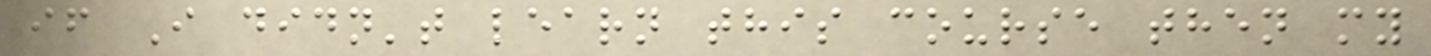if I didn't learn this course then my
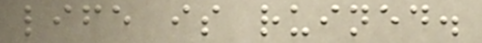life is ruined.
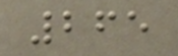265
